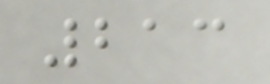213
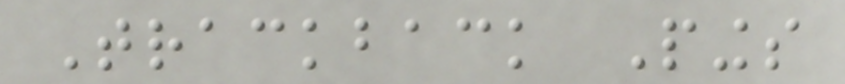Trackback Pings
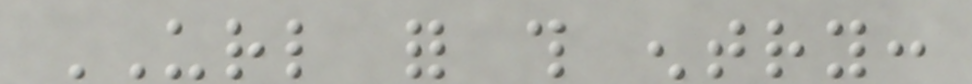URL for this entry:
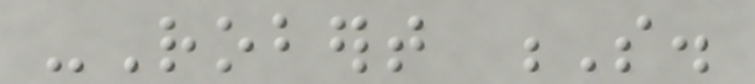-Robert S.
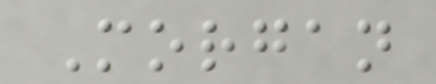Morgan
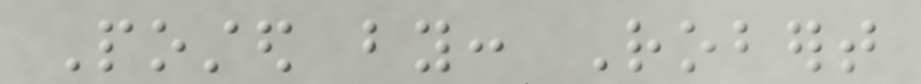Posted by: Robert
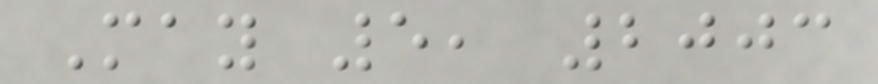May 5, 2003
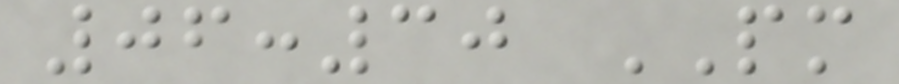06:30 PM
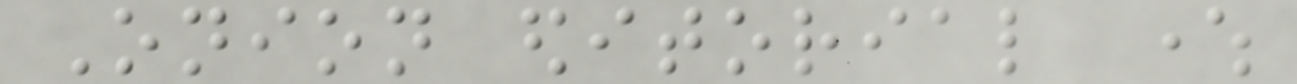Onion editorial where
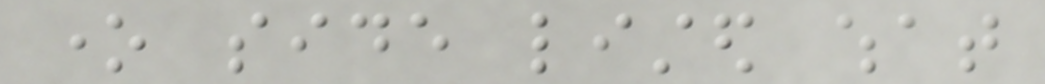one side listed what
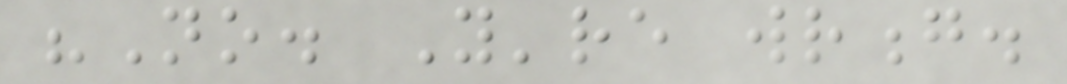"No. You're wrong.
